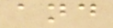and
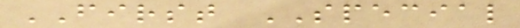FIRST SPECIAL
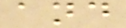and
